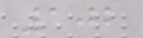102
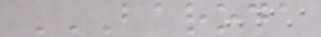BARODA
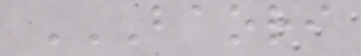BAORI
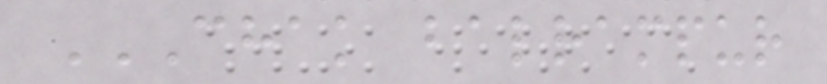CHAK BALRAMPUR
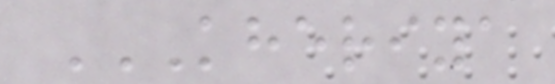KHERIYA
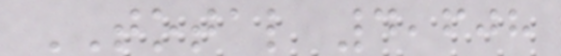TOTAL 4,608
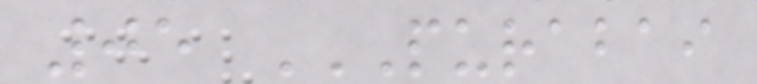05 PURABAI
